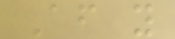After you
